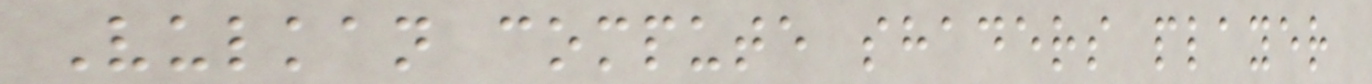Vulkan compute shaders player
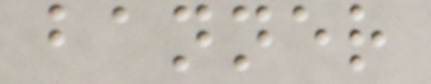banner
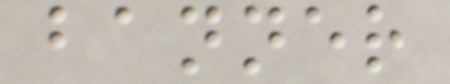banner
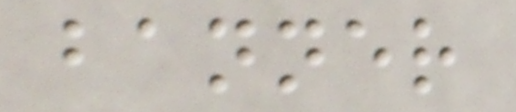banner
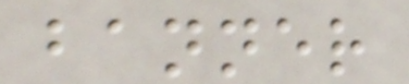banner
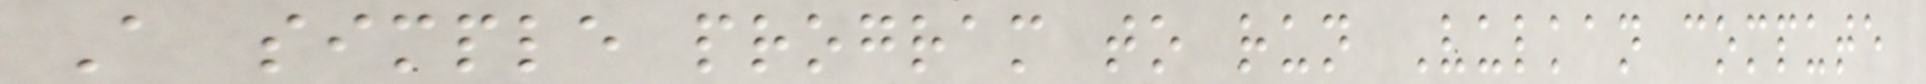A simple program to run Vulkan compute
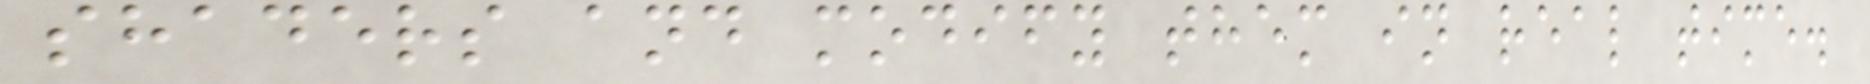shaders and modify them in real time.
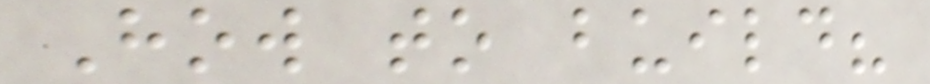How to build?
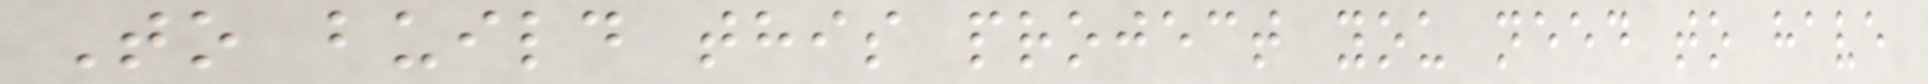To build this project you need to have
